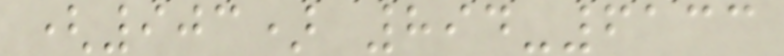(903) 894-6133
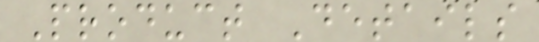Product Details
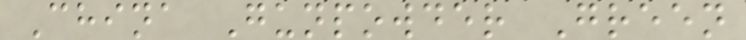China Gunpowder Green
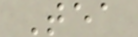Tea
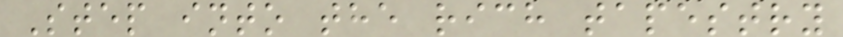Step into the rich tapestry
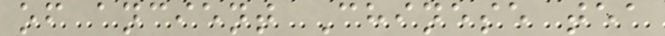of ancient Chinese tea
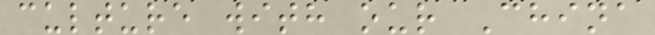culture with our China
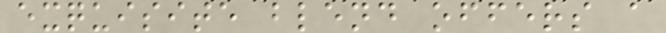exquisite blend offers a
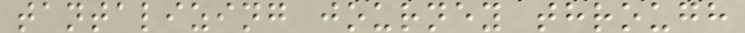tantalizing journey through
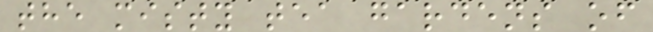the misty tea gardens of
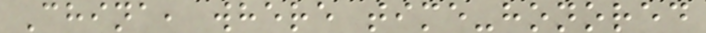China, where time-honored
